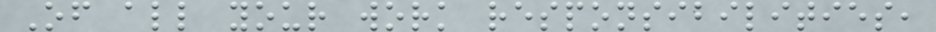Of all your work responsibilities,
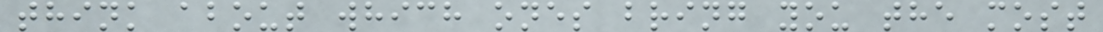think about which ones bring you the most
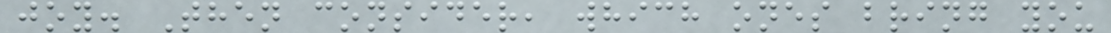joy. Then consider, which ones bring you
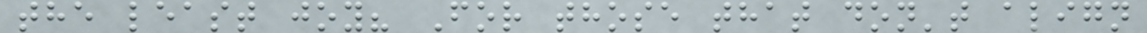the least joy? For those that don't align
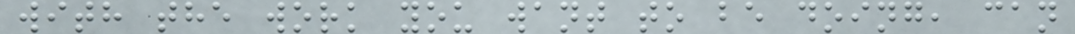with the work you want to be doing, can
